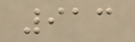913
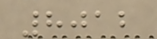8012
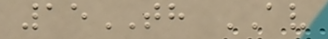15TH AV
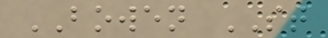BOWEN ST
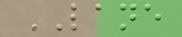LANE
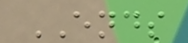ENDS
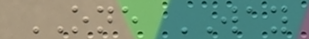ONE WAY
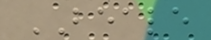BEALE
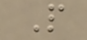P
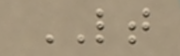LT
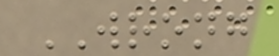WRONG
